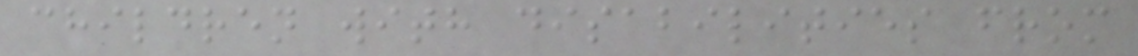children with disabilities from
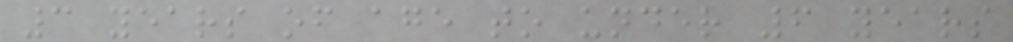3 years of age to under 6 years
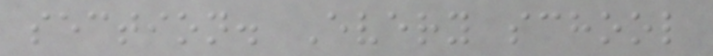section. Every school
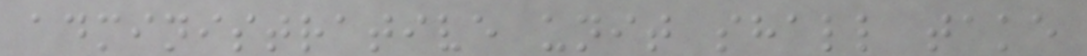administrative unit shall take
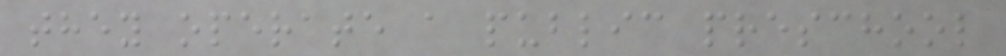they operate a public preschool
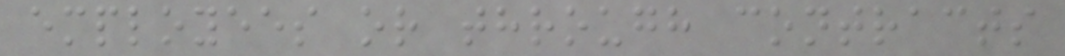employees or through contracts
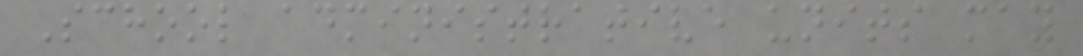School administrative units may
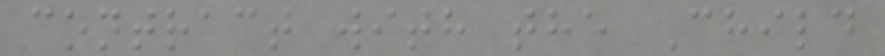contract with the Child
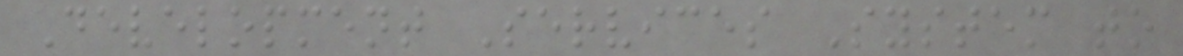Development Services System to
